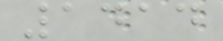1414
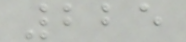225
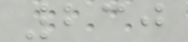230
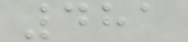481
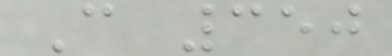C 350
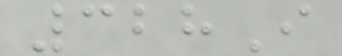328I
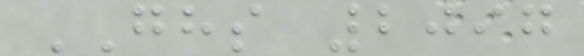GHS 2097
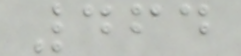464
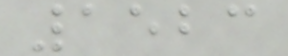1523
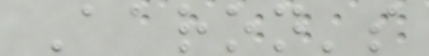Aaron's
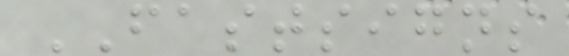FASTSIGNS
